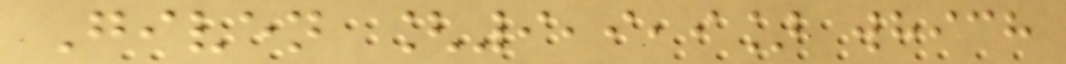Given [9,9,9] which
